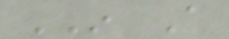IN A
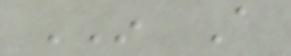IN A
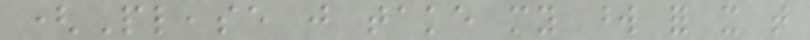(Please just take my word for it that
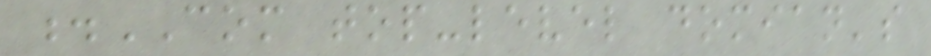.COM top-level domian's
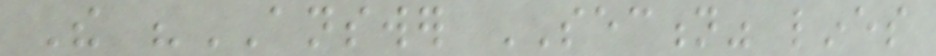The "ANSWER SECTION" lines
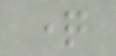question
